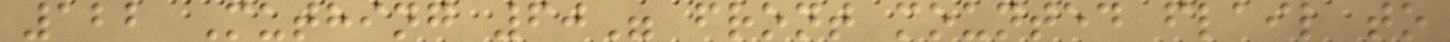122 Muthing 60" front mounted flail to
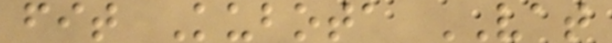fit Kubota VAT
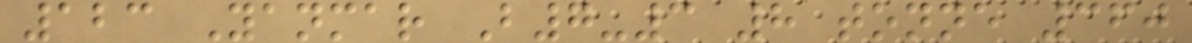123 Yanmar B7-3 8 tonne 360
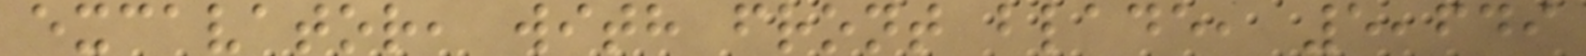excavator, with front blade, 5,649
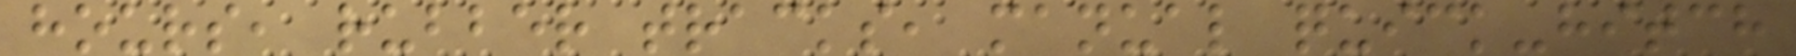hours, rubber tracks, manual quick-hitch
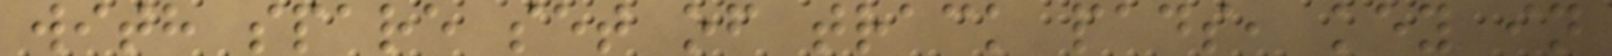with spare set of track pads, key in
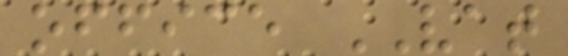office VAT
